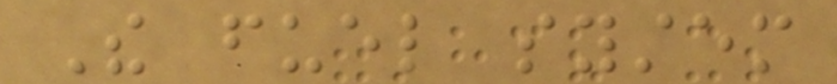The fuel system
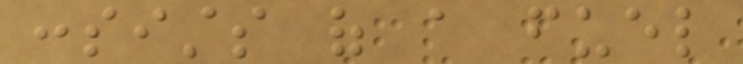consists of a fuel
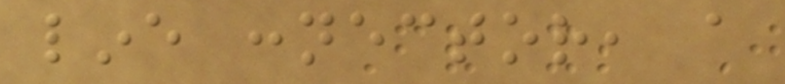line connector, a
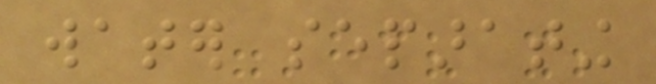water separating
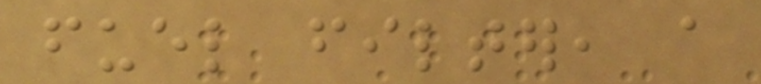fuel filter, a
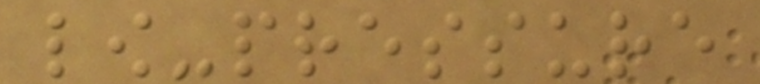low-pressure
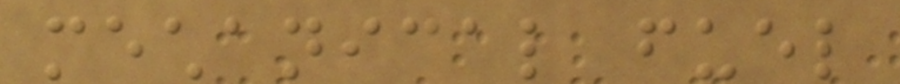mechanical fuel
